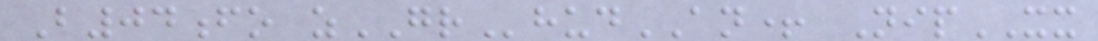B04fo zGRhudAN+ NipXX
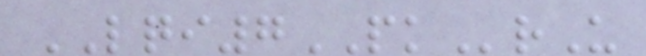LQI7PKrU
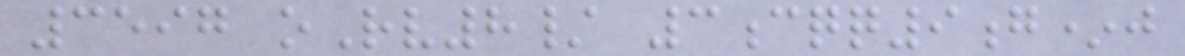3597 oRv8/ 3cqq9g*j
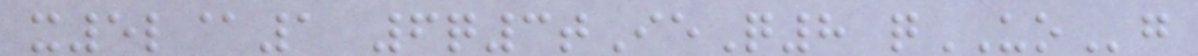x5l@1 6q3tIeQ8 qUOg
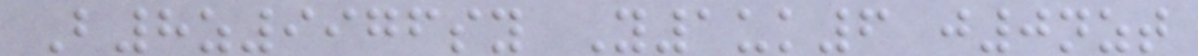B8z9976sy Y1uk6 j0nzt
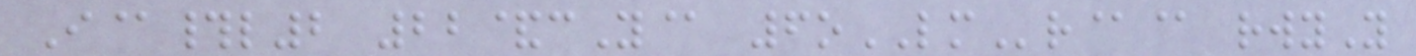I@#l2 22&cY@ 6oLMr@@ rwyY
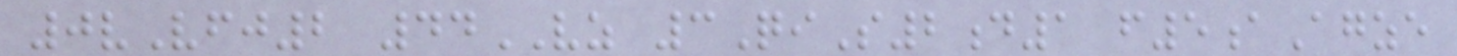0vVfj2 44VZ 3QiS2d1 f5aAgze
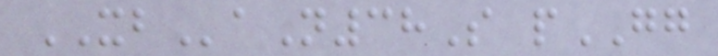XBaN38S pGG
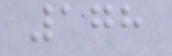178
